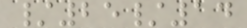/25/14
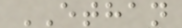ETHAN
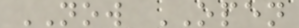NOW OPEN
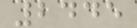2445
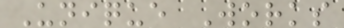Unique Works
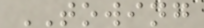TOWING
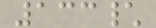133\
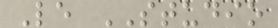Le STUDIO
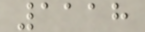1118
